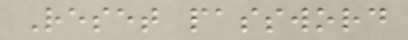Reset password
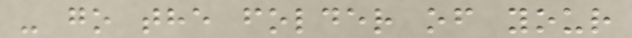- go the folder of your
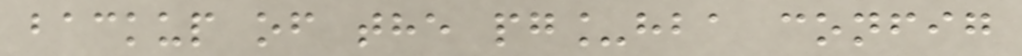backup of the pg_hba config
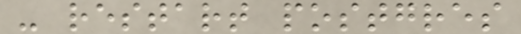- restart postgres
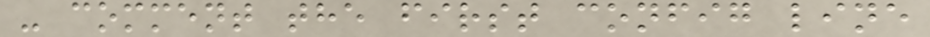- comment the first config line
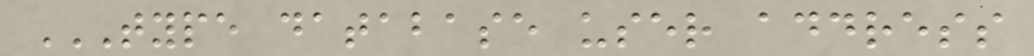TYPE DATABASE USER ADDRESS
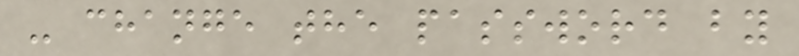- change the password by
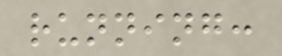running:
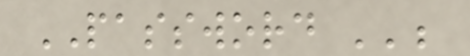PASSWORD '';
